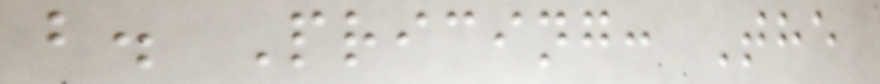b. Pricing: The
